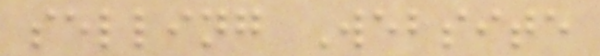selling Website
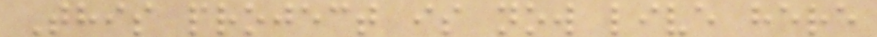This project is now live here
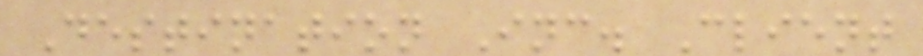Destination Inc. Client
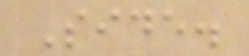Side.
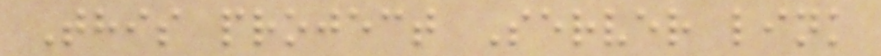This project Server link
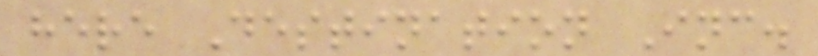here Destination Inc.
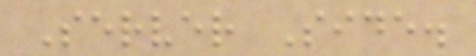Server Side.
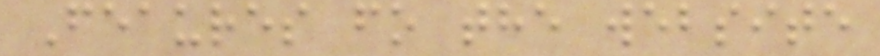Feaures fo the website
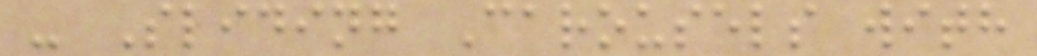- Sliding Carousels with
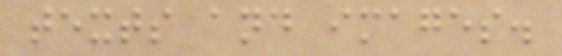texts and images.
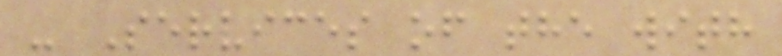- Services of the with
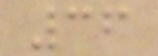36
